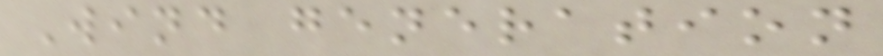Wind generation
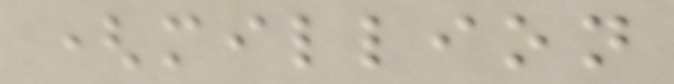(million
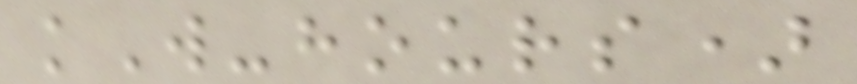kW-hours)
